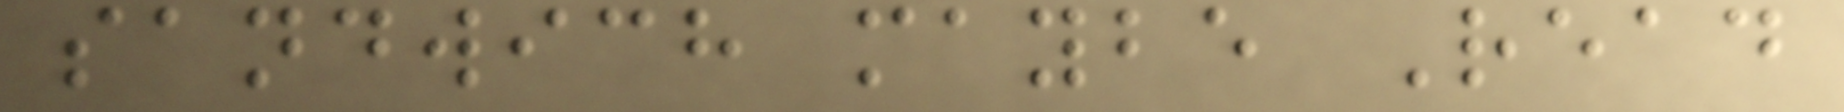sandwich maybe Read
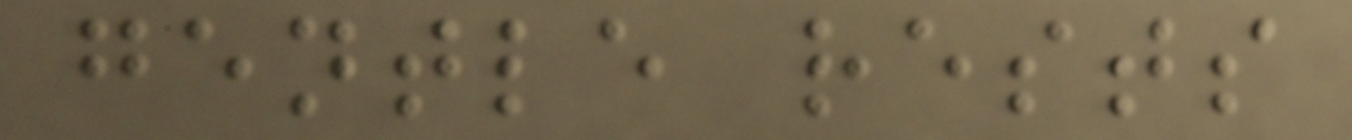gentle rests
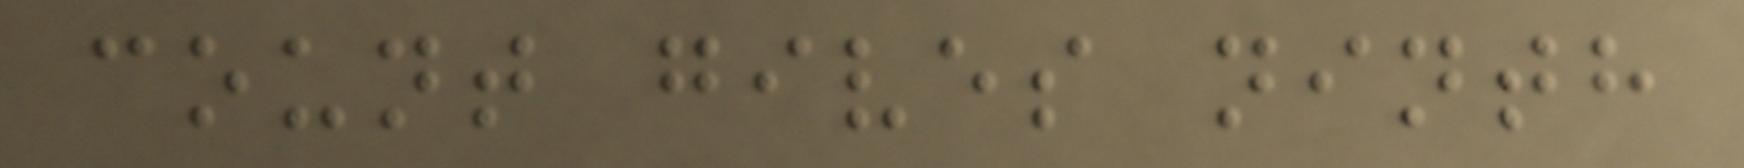count gives ninth
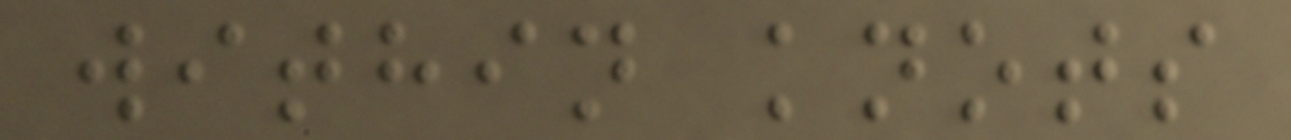within knots
